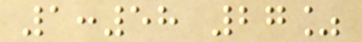1:58 27%
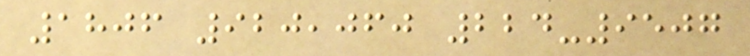1806 920,060 224-9507
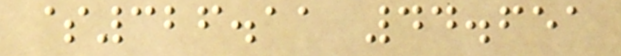$326.11 44.651
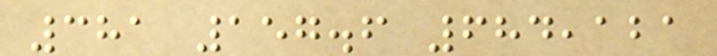381 157.6 684,121
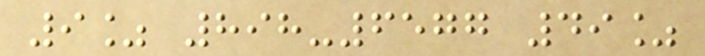9% 898-6577 49%
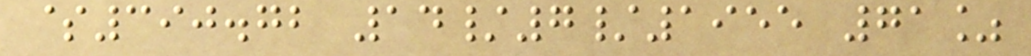$390.72 14/7/1955 71%
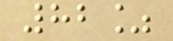82%
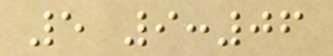5 9:06
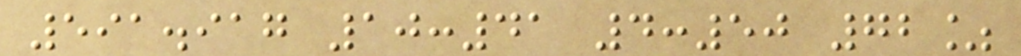591.917 10:41 4:50 72%
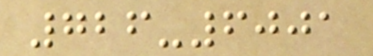726-6001
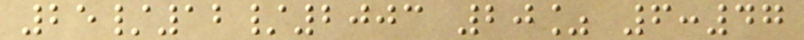25/12/2003 20% 6:47
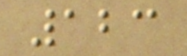123
